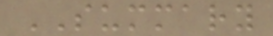SUMMARY
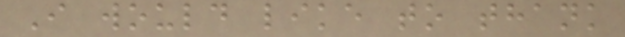I would like to thank
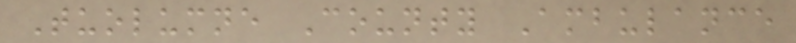Tuolumne County Ambulance
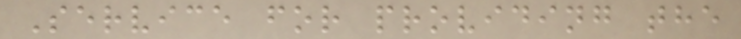Service for providing the
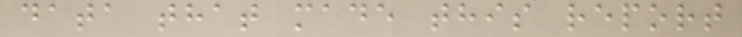data that made this report
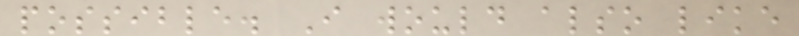possible. I would also like
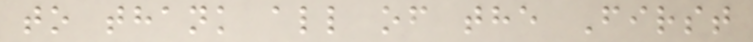to thank all of the First
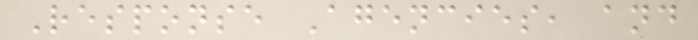Response Agencies, and
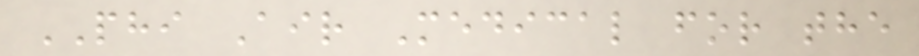PHI Air Medical for the
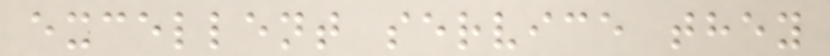excellent service they
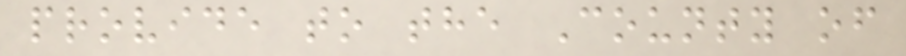provide to the County of
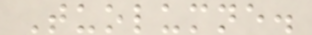Tuolumne.
